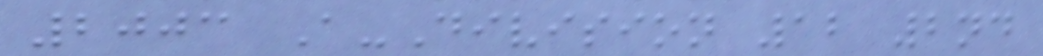2003 A-Division 12 2nd
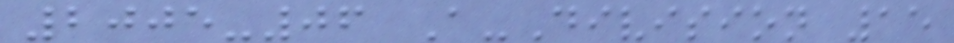2005-06 A-Division 15
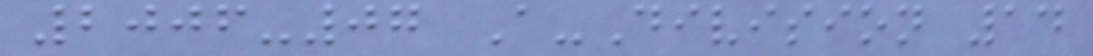2006-07 A-Division 14
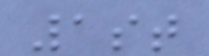1st
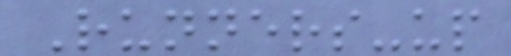Runners-up
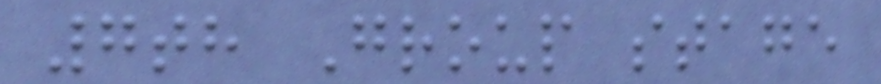7th Group stage
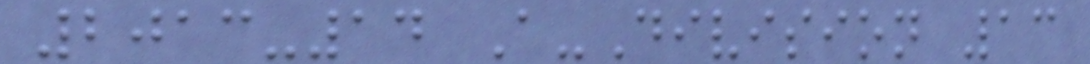2013-14 A-Division 13
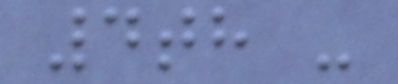4th -
